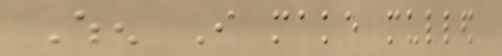When I make mulled
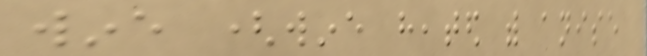wine (wine heated with anise
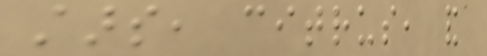stars, citrus, and
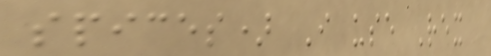spices) I use Rex
